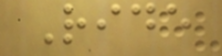Ride
